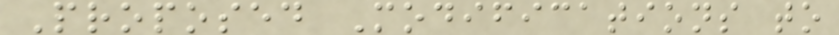Proposed Modifications to
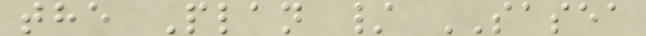the Plan / SASEA
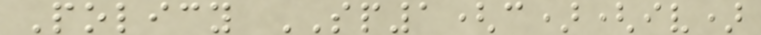Policy SP1(c)(iv)
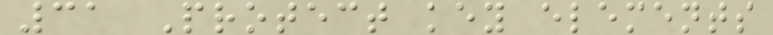31 Protect key elements
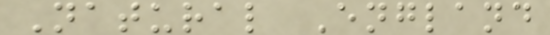Natural England
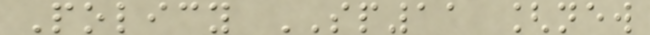Policy SP11 [new
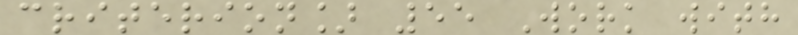criterion] 55 Work with
